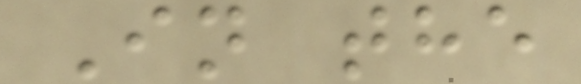In the
